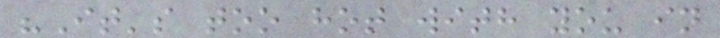"It's too hot with you in
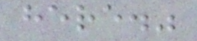here."
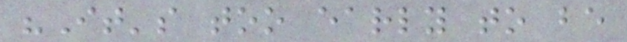"It's too early to be
